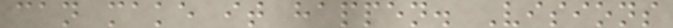can make it happen. Visions
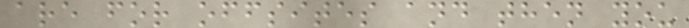are for offsites and then you
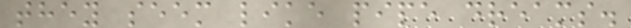they seem like pipe dreams.
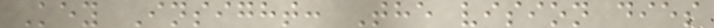Key Insight: The vision dies
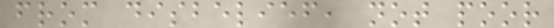from disbelief, not poor
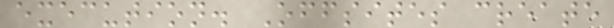execution. Offsites create
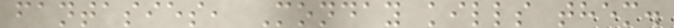fantasies, Monday kills them.
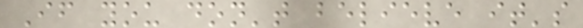If you don't believe it's
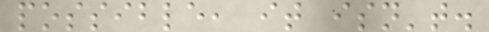possible, it isn't.
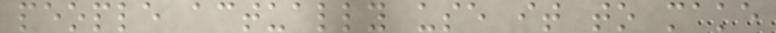people actually use it to make
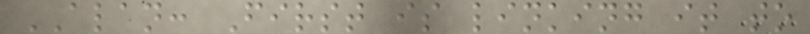ALAN: First is linking it to
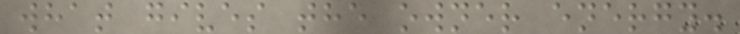what gives the owner energy.
